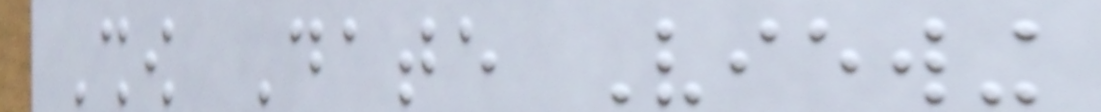Show Date Viewing
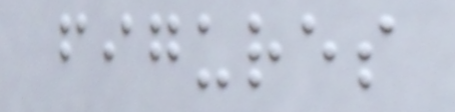figures
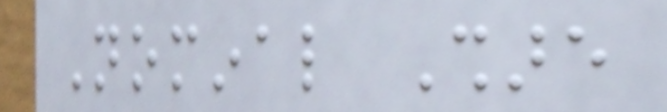Nominal Share
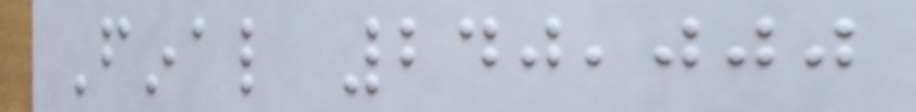Final 240,000
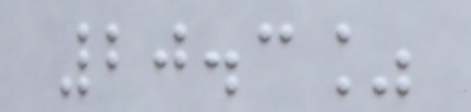20.3%
